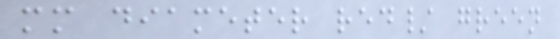mm diameter red/ green
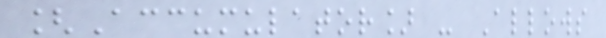[Accumulator] - Allows
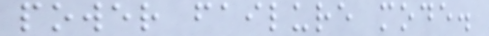power failure mode.
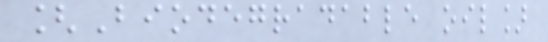[Biodegradable oil]
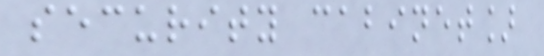security cabinet]
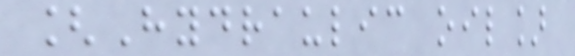[Hydraulic oil]
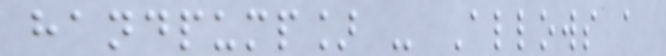handpump] - Allows a
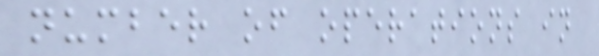number of operations in
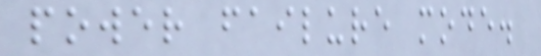power failure mode.
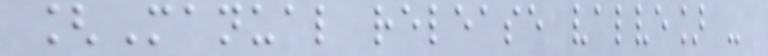[Manual release valve] -
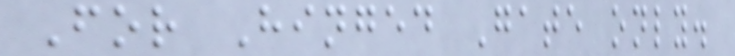For Hinged Gate only.
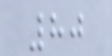80
